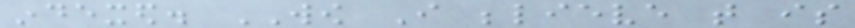indexed. WOW I believe that is
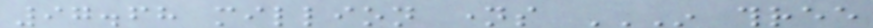97.68 million names IN THREE
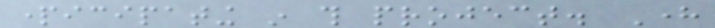participating in this project. Here
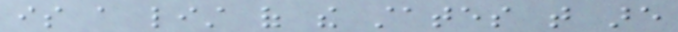is a list of the states that are
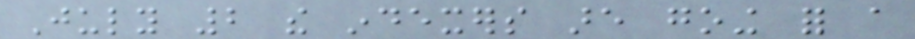July 2 the indexers are going for a
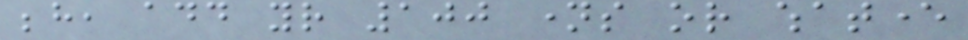behind, add your 100 names or whatever
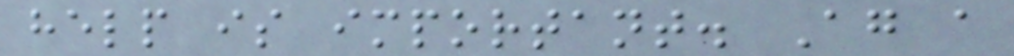help is important. Again a
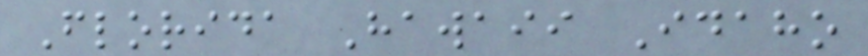Florida Hawaii Idaho
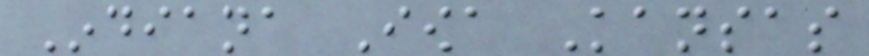Indiana Iowa Kansas
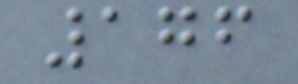176
